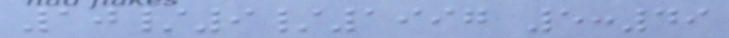10/9/1997 5:49
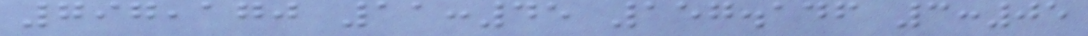797,170 11:45 157.146 3:05
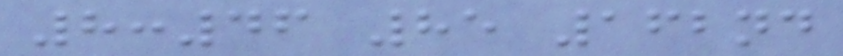8:46 85 162nd
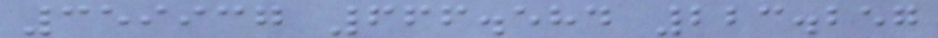359937 666.584 223.257
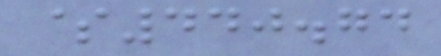$440.74
